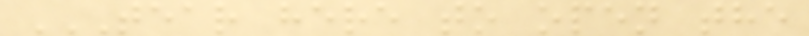TEAR HERE TO OPEN THE
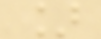]
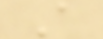A
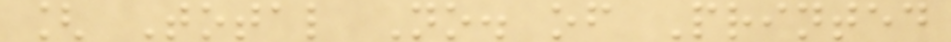[ Total No. of Printed
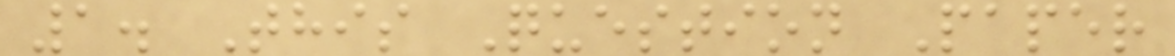1. This Question Paper
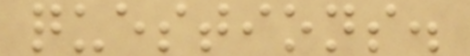questions.
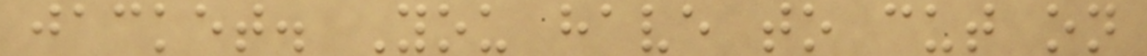jacket. You have to cut on
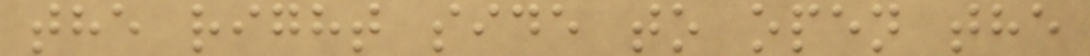the right side to open the
